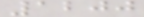1200
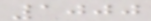1000
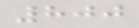800
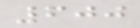600
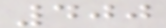400
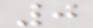0
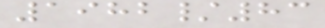1982/83
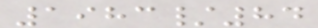1983/84
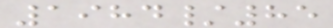1984/85
